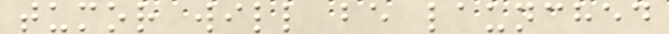tumor will be launched
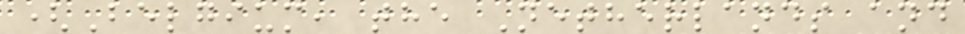(Belgium, the Netherlands and
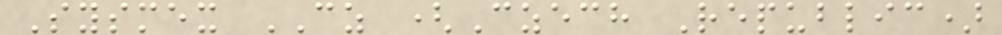Sysmex CZ (Czech Republic)
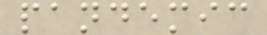pandemic
